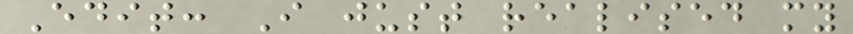Edit: I just realised my
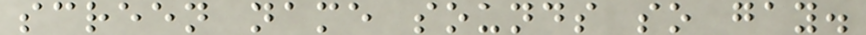screen name sounds so gay.
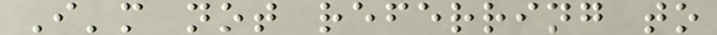I'm not referring to
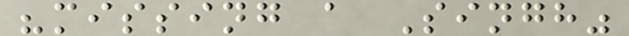"missing a Singh"
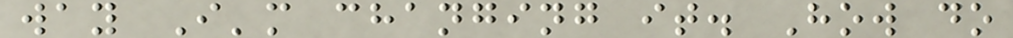way I'm changing it. How do
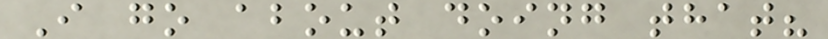I go about doing that?
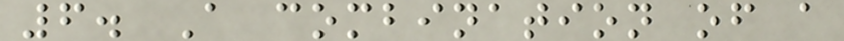6. A combination of a
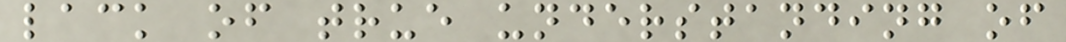lack of true understanding of
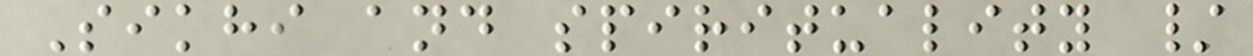Sikhi and spirituality /
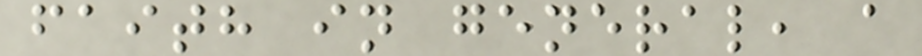faith in general, a
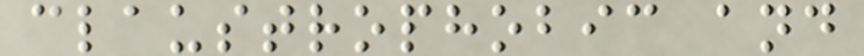claustrophobic and
